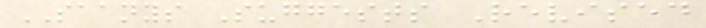SAANYS Suggests Revised
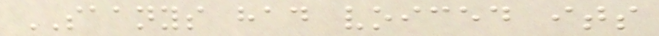SAANYS had voiced its
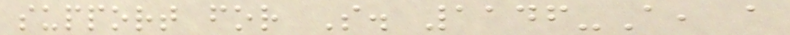support for S. 1146-A, a
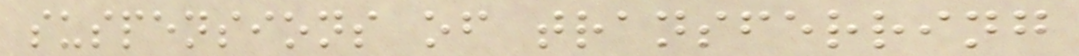suspensions of transferring
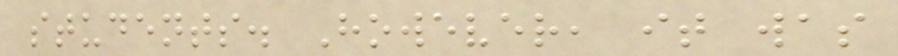students. However, it was
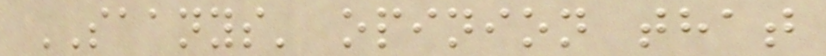SAANYS' opinion that
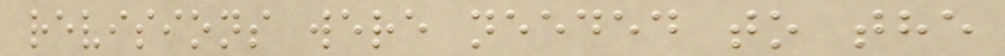revisions were needed to the
